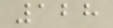128
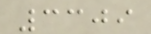3309
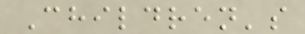Children's
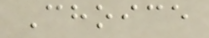Choice
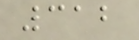312
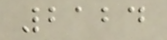2124
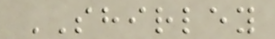SHIRLEY
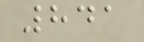841
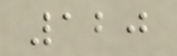120
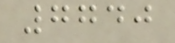7740
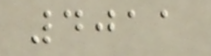4011
